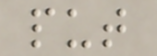put
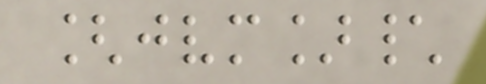[jvm]\
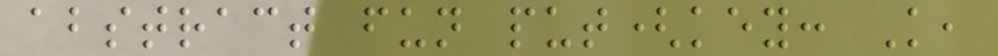abstract fun put(key: K,
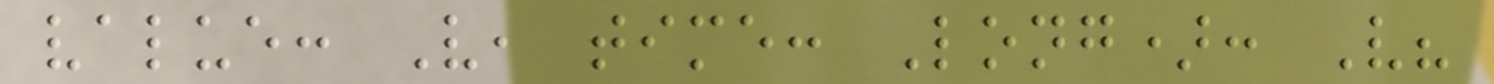value: V, time: Long): V?
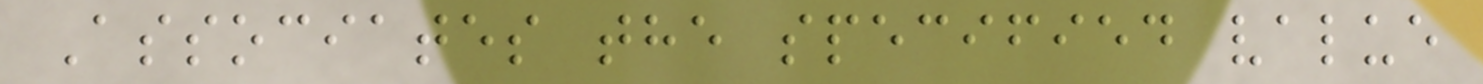Associates the specified value
